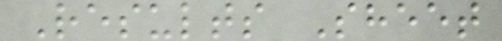Results Sheet
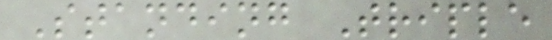Standing Triple
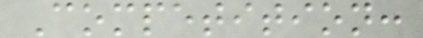Competition:
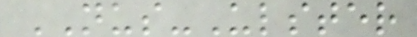NUS-Ulster
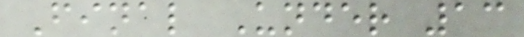Final Under 13
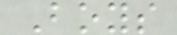Boys
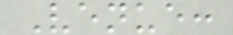Venue:
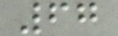67
